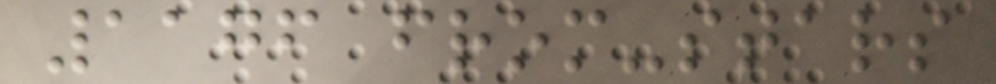1176 from-stars
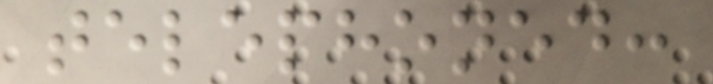telephoned:
